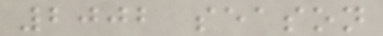2002 season
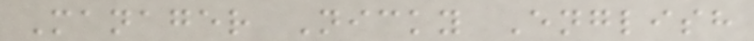Manager Nicky English
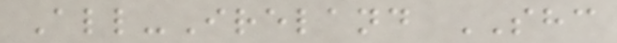All-Ireland SHC
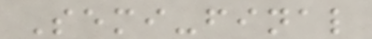Semi-final
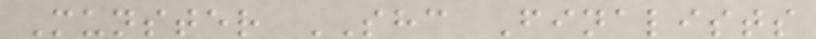Munster SHC Finalists
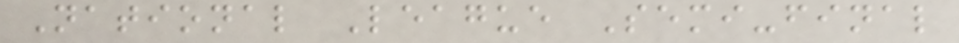National League Semi-final
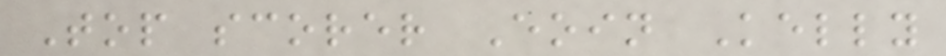Top scorer Eoin Kelly
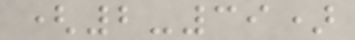(2-39)
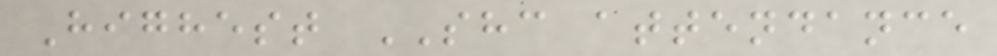Highest SHC attendance
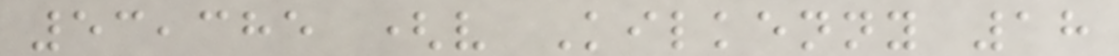53,385 (v Kilkenny 18
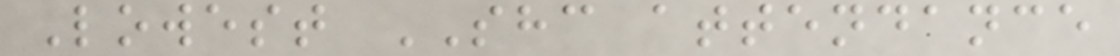Lowest SHC attendance
